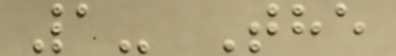1- The
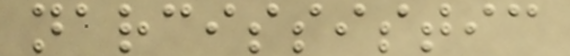narcissistic
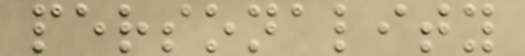personality
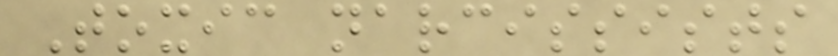Toxic narcissists
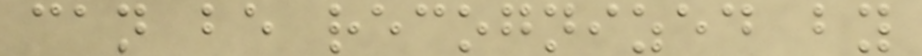can be recognized by
